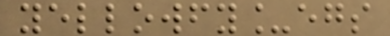yellowfy_egs
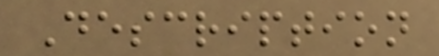Description
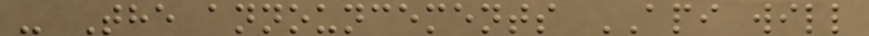- The announcements API will
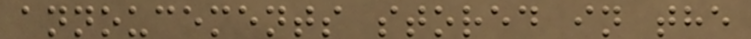annoucements stored in the
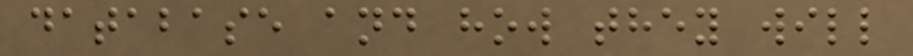database and how they will
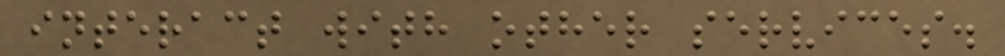interact with other services.
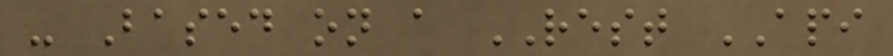- Based on a REST API
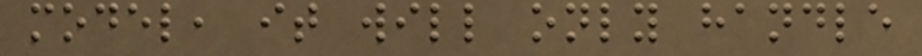model, it will only handle
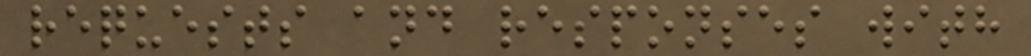requests and responses with
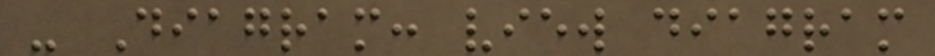- Diagram: view diagram
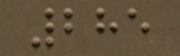285
